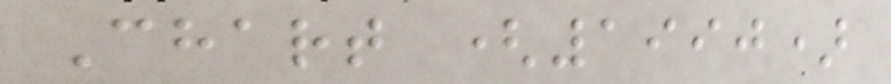Chart (1990)
